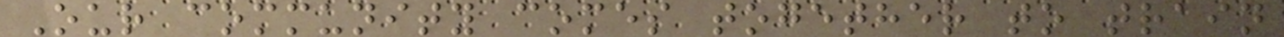Our community comes together to train
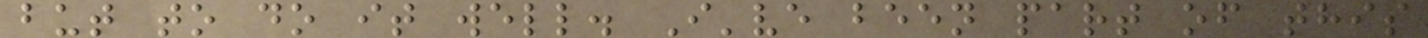but to do it well. I've been part of this
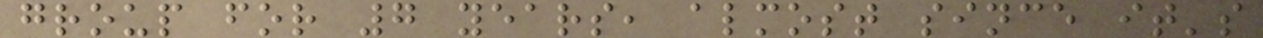group for 7 years, almost since it's
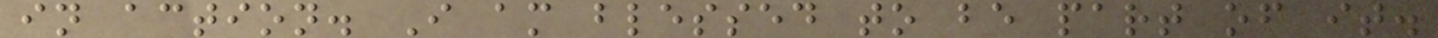in action. I am blessed to be part of it.
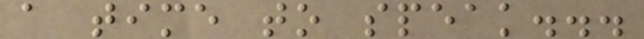a time to speak...
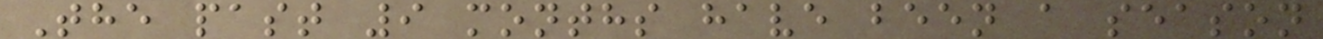The past 9 months have been a season
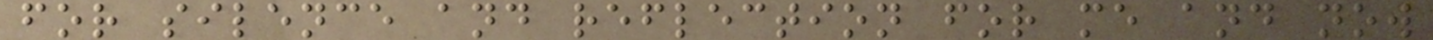for silence and reflection for me and now
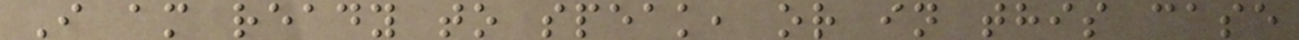I am ready to speak, or in this case
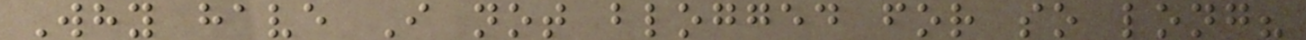Why have I not blogged for so long?
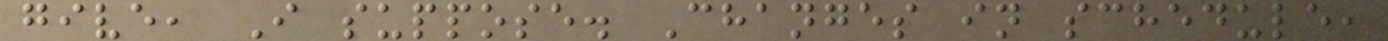give, I suppose. Changes in schedule,
